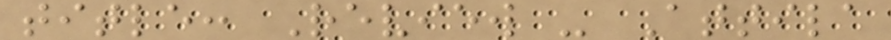title: Review - Attila
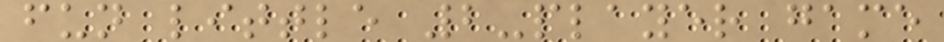fun little 2-player game
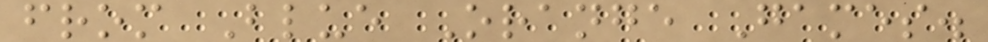from Blue Orange Games.
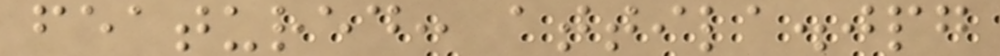featured: attila.jpg
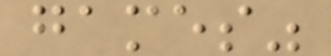games"
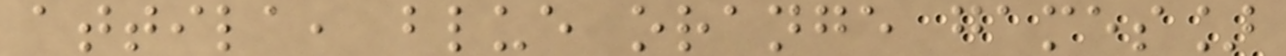attila, blue orange games]
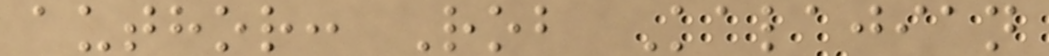author: Rob Kalajian
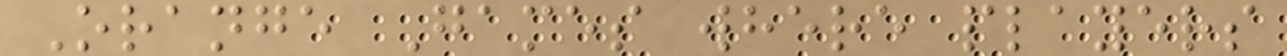Orange Games where players
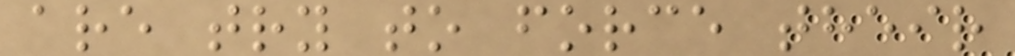are try to force their
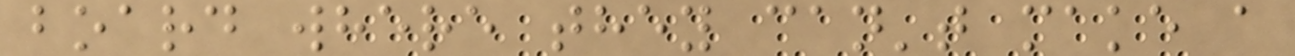board where they can't make a
